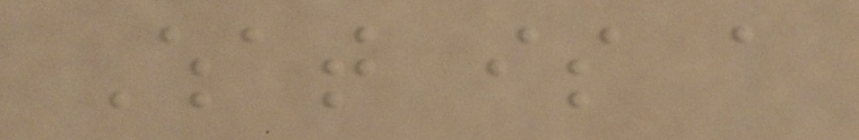What is a
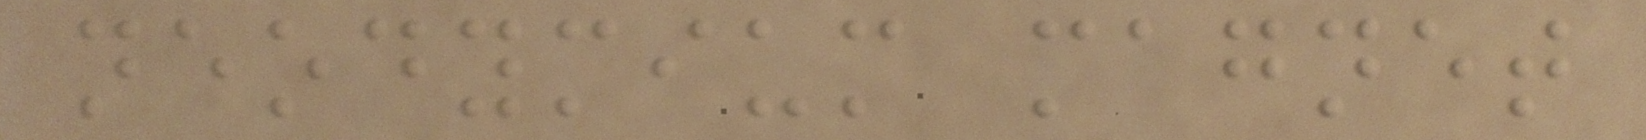neodymium magnet
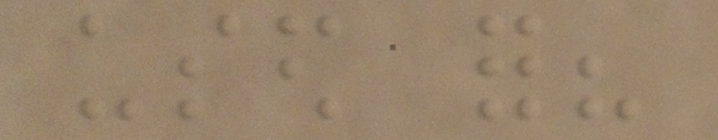used for?
